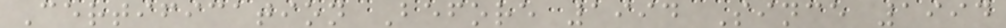Certification Before 1994 Since 1994
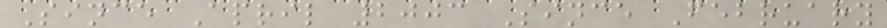Since April 2003 Since February
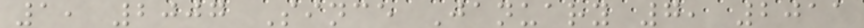1, 2007 Since January 7, 2011
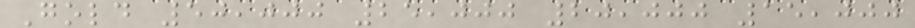Gold 50,000 25,000 20,000 15,000
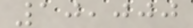10,000
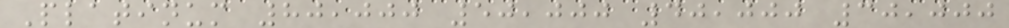Platinum 80,000 50,000 40,000 30,000
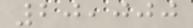20,000
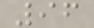96
